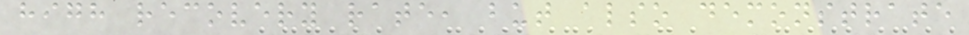high recovery rate, but also demonstrate
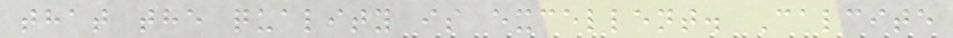that the quality is excellent. Calcite
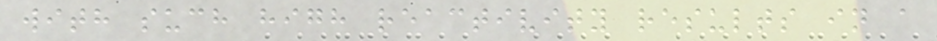with such high reactivity results in a
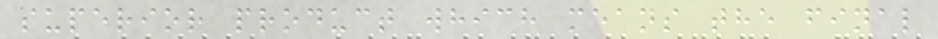superior product which means the final
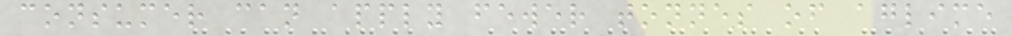consumer can apply fewer tonnes of aglime
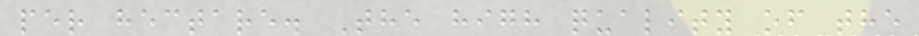per hectare. The high quality of the
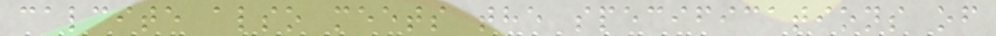calcite also meets the specifications of
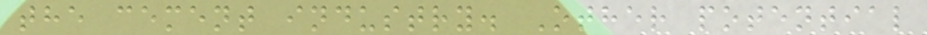the cement industry. Other potential
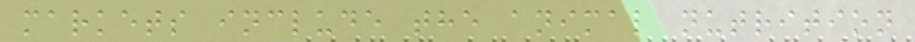markets include the animal nutrition
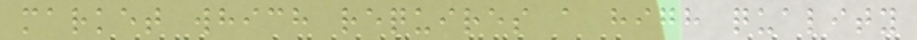market which requires a high quality
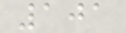101
